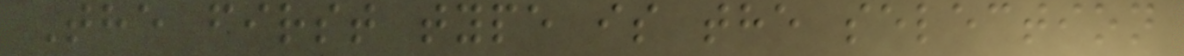The first type is the selection
